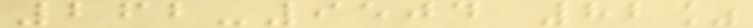262-9504 82%
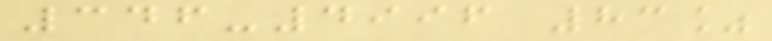346-4996 83%
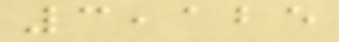3,125
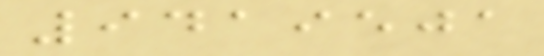9419501
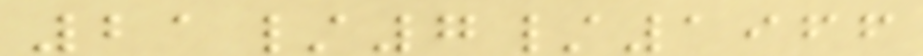21/7/1966
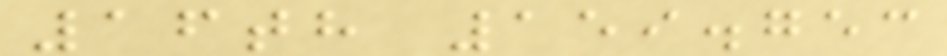16th 159.753
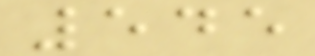545
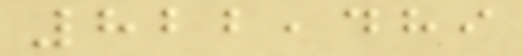822,489
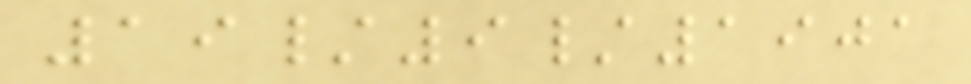19/9/1901
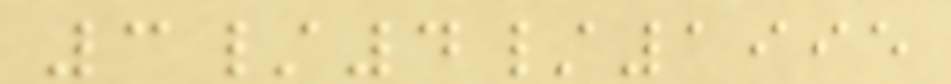3/4/1995
